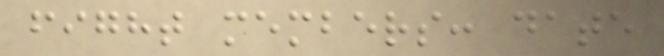fight members: date
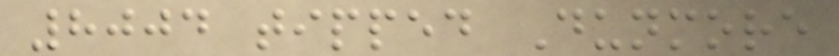8004 tipped Dunmore
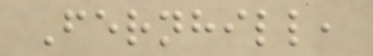Fernhill,
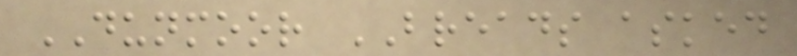DUNMOOR BREADS asked
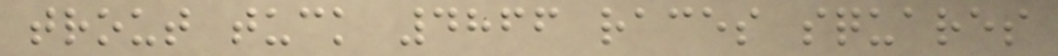trout tuck 4866 races squares
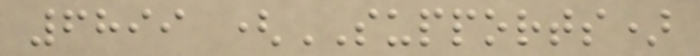6899 (SUPPORTS)
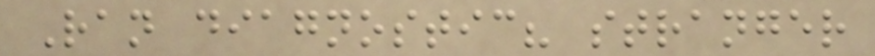Ran diagnostic? stranger
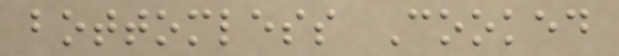bottomless Cooked
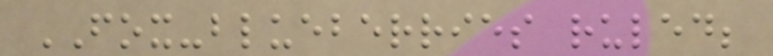FOX-blueberries ruled;
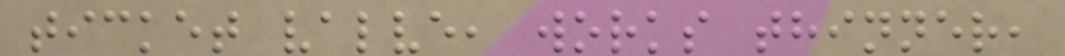ticket valve, works thinner,
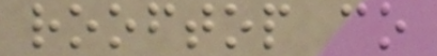rooftop co
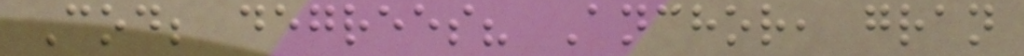Cod; degrees? Anchor, gran
